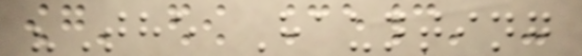"The Haunting
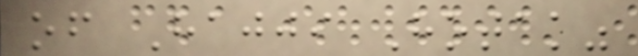of Hajji Hotak"
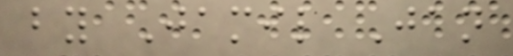by Jamil Jan
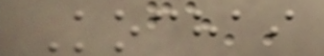Kochai
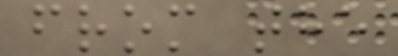from the
